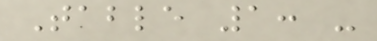Table 1: -
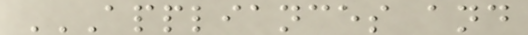APPLIANCES AND
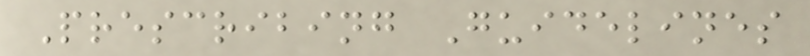Prescribing Guidelines
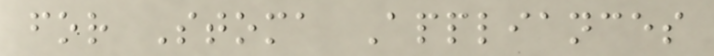for Stoma Appliances
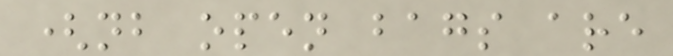(nb open bags are
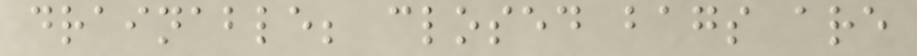drainable; closed bags are
